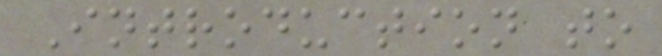Introduction to
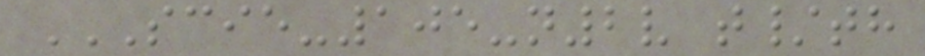SCIE-105-N2V T/TH
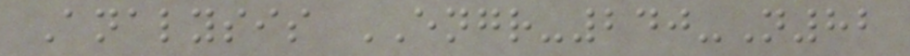Analysis ENGR-240-N82
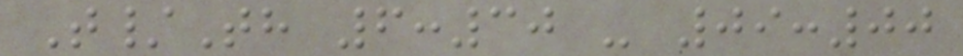T/Th 6:30 - 09:00
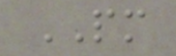PM
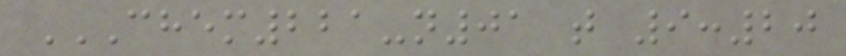CHEM221-N01 T 9:20
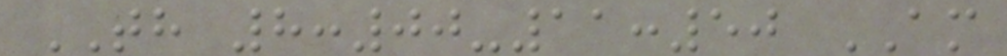TH 8:00-11:50 AM
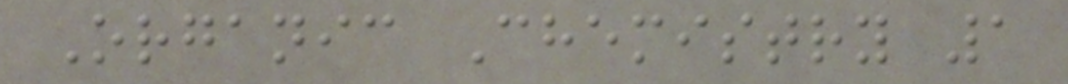Organic Chemistry 1
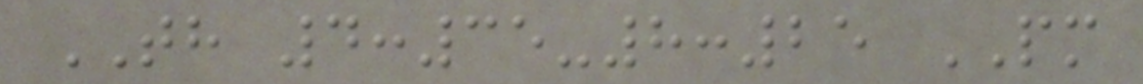TH 4:35-8:25 PM
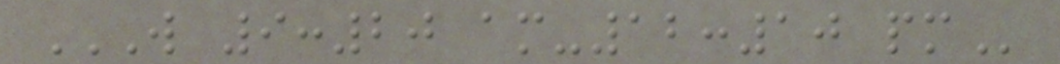W 9:20 AM-12:10 PM
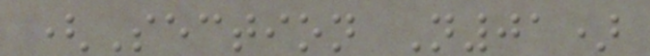(Section N01)
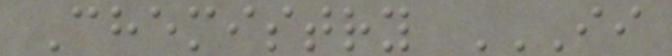Chemistry II
